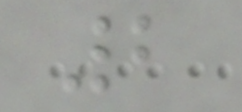2
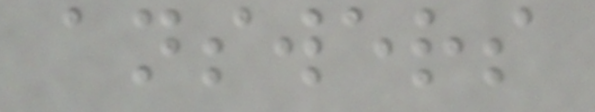answers
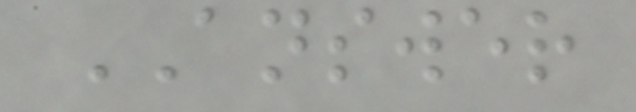ANSWER
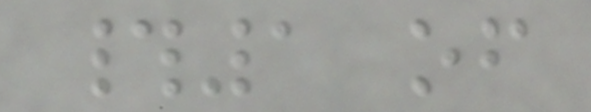#1 of
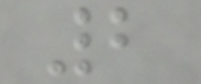2
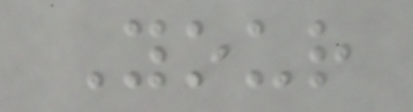Your
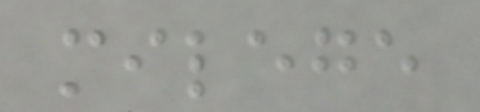milege
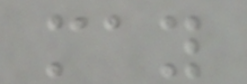may
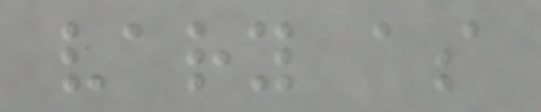vary as
